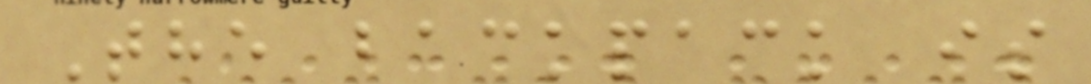The backpack is
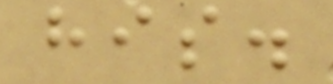his.
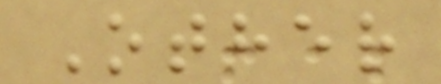Other
